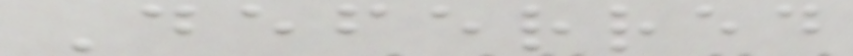Deferred
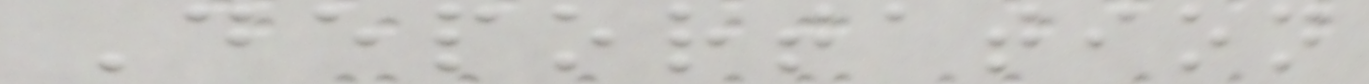Deportation
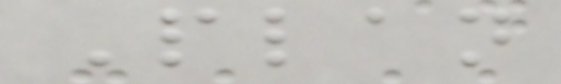Plan
